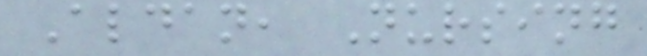Aldan, Nursing
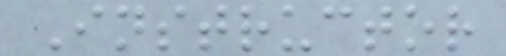Instructor
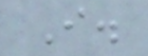I.
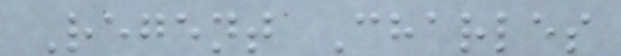Regent Charles
